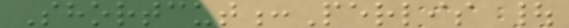Shortcut:Perlis |
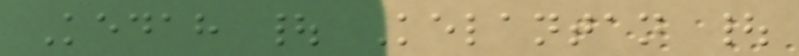Kedah | Kelantan |
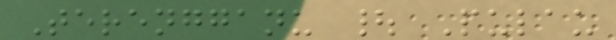Terengganu | Pulau
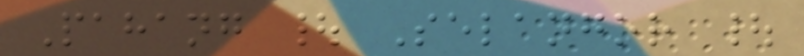Pahang | Selangor |
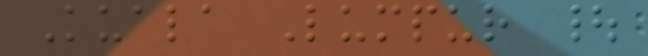Kuala Lumpur |
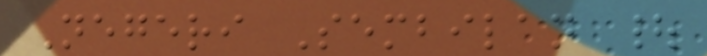Negeri Sembilan |
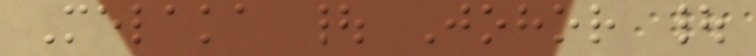Melaka | Johor |
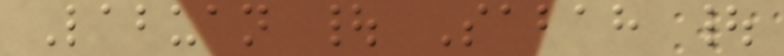Labuan | Sabah |
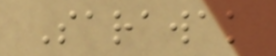Sarawak
